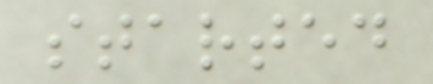started
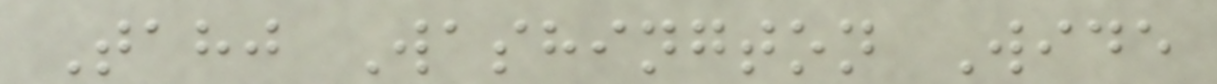Tahj Washington Wide
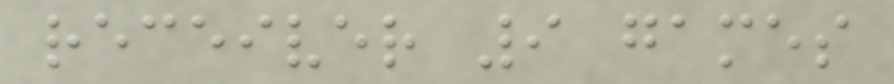receiver 9 games
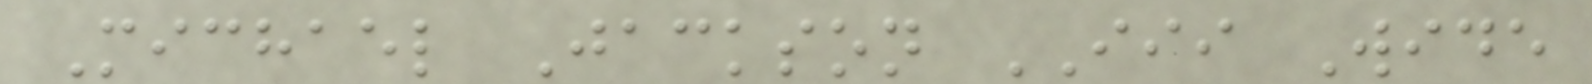Michael Jackson III Wide
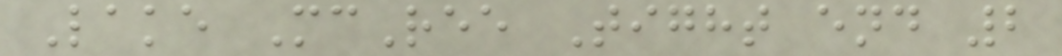Lake McRee Tight end 2
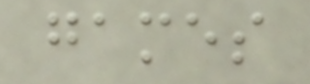games
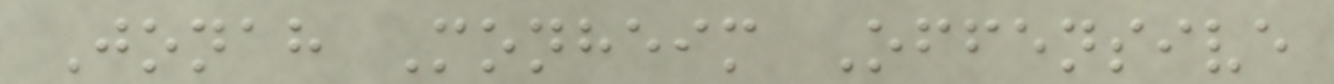Jonah Monheim Offensive
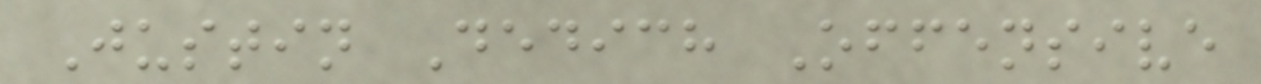Justin Dedich Offensive
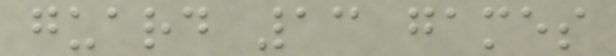guard 13 games
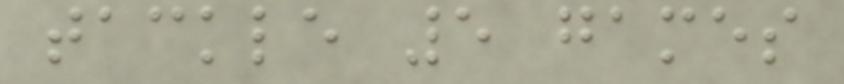tackle 5 games
